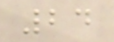24
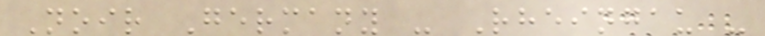Noir Germany - Rheingau -
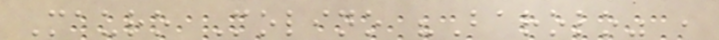Mauro Molino "Barolo" ,
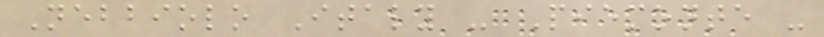Nebbiolo Italy - Piemonte -
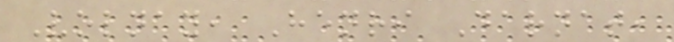Volnay, Henri Darnat,
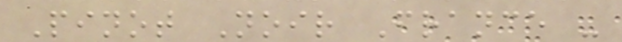Pinot Noir France -
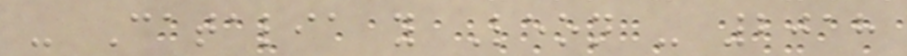- Catalia y Leon - 2018
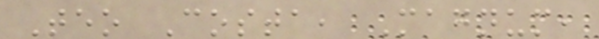Teo Costa, Magnum,
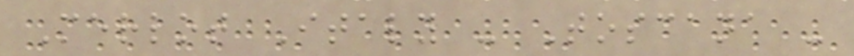Merlot Italy - Toscana -
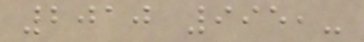2010 995,-
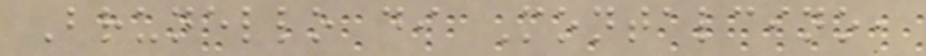Brunello di Montalcino,
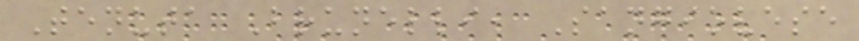Tenuta Brunelli, Sangiovese
